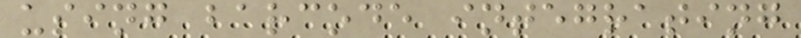using barcode integrating
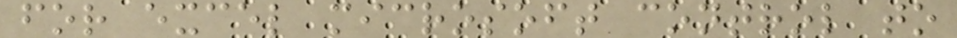for excel microsoft control to
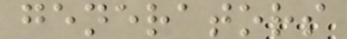generators
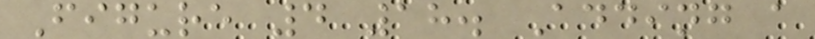Figure 4 18. Adding a
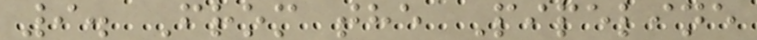9. From the Pipeline
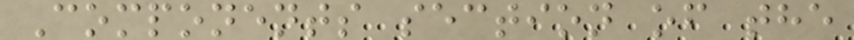Components section of the
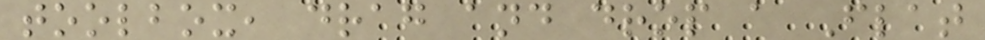toolbox, drag and drop a Flat
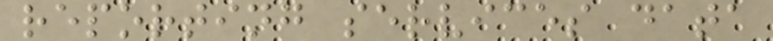reporting services data
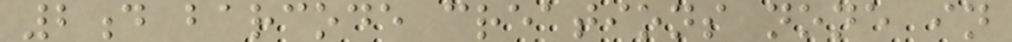2d barcode creations none in
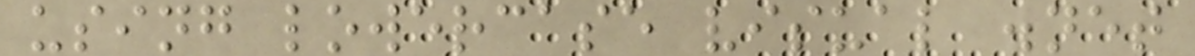using lowercase visual .net
